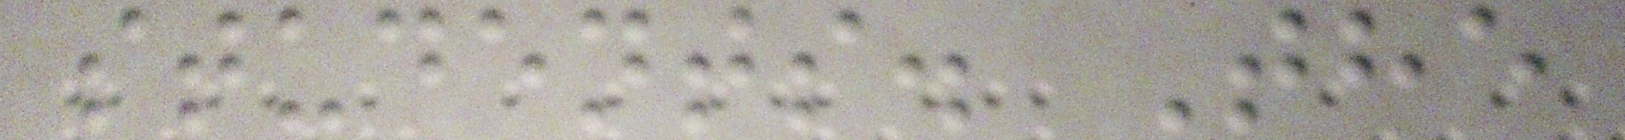students. The
